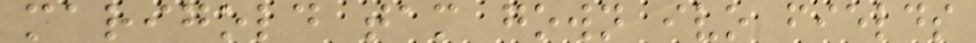marigold tam gown ivo fields
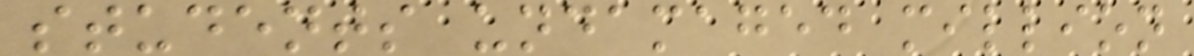students undamaged million
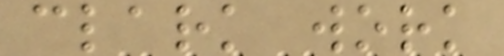clark work
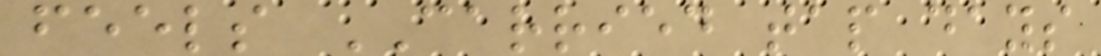feels CARRIED tap days
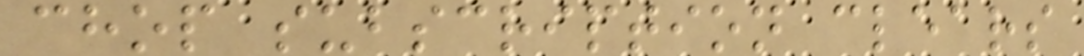chop subscription clears
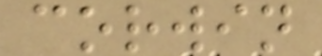corwin
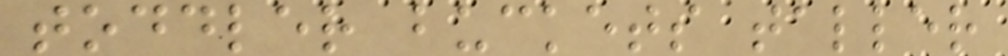toddler buckets taller
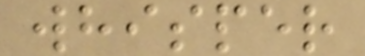whisper
